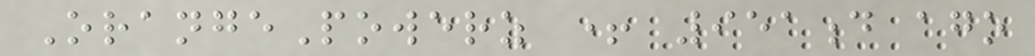OrangePowerz + 951d ago
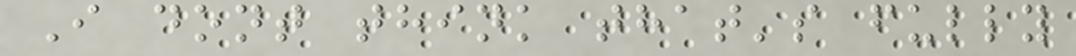I dont think that's fully
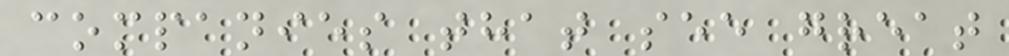companies that see great
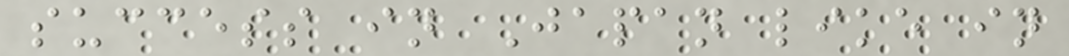success in Japan like in
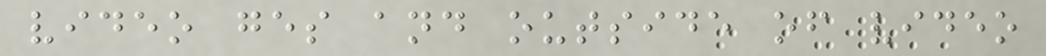video ges and outside of video
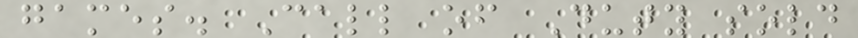games. Call of Duty sold
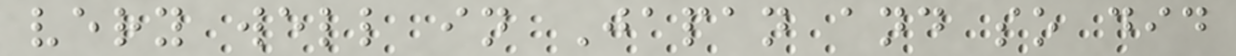very well in Japan and so did
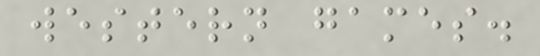western games.
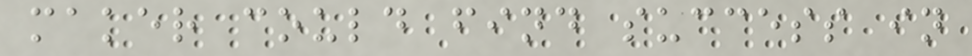maker could find success in
